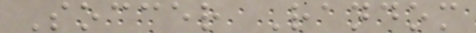Soccer Random
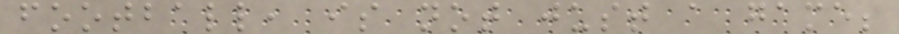football, is not just a game;
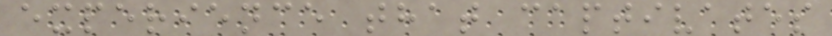experience that captivates
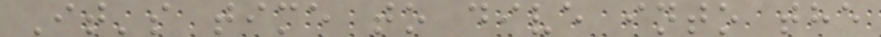It's time to dive into the
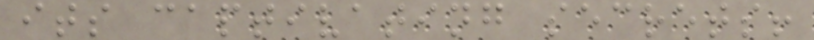its captivating secrets!
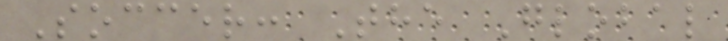Soccer: The Global
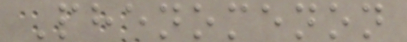Phenomenon
